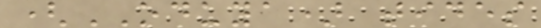(ODUYA) tides
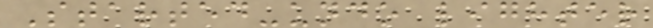Started-undo lighter
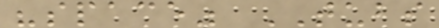"space" TUBS
